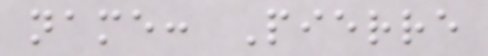name: Pierre
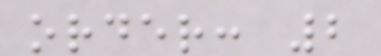order: 2
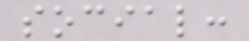social:
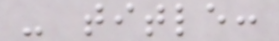- title:
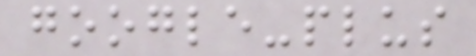google-plus
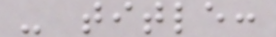- title:
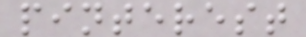pinterest
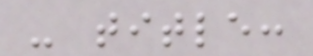- title:
